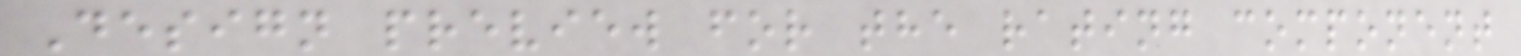Design preview for the rating component
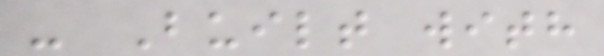- Built with
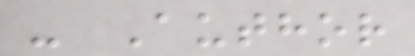- Author
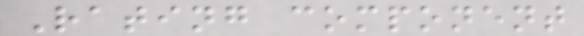Rating component
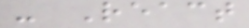- React
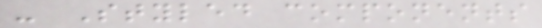- Styled components
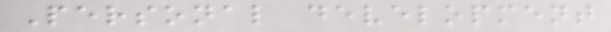Personal development
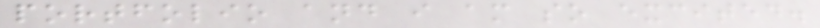portfolio and i am so excited.
